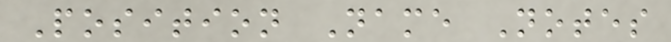Position Name Notes
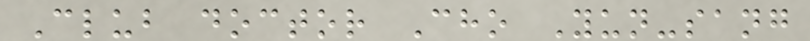Club doctor Cho Yun-sang
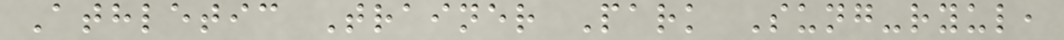Athletic Trainer Park Sung-ryul,
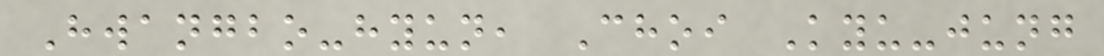Hwangbo-hyun, Choi Kyu-jung
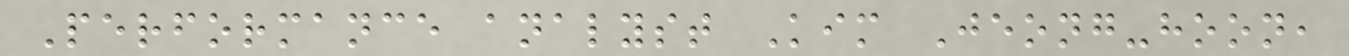Performance analyst Kim Jeong-hoon,
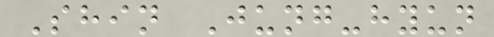Shin Jung-hyun
